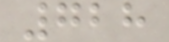728
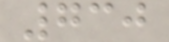730
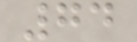74
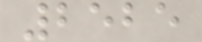2525
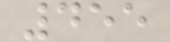455
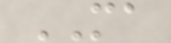MA
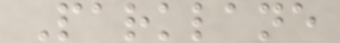Parklane
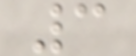3
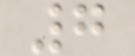7
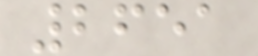2651
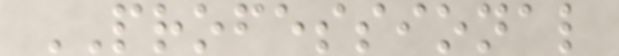PROFESSIONAL
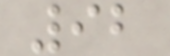92
